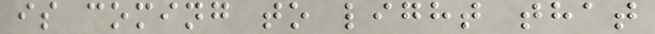is coming to light that
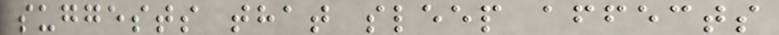suggests that sleep affects
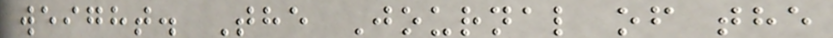weight. The Journal of the
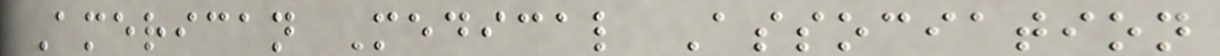American Medical Association
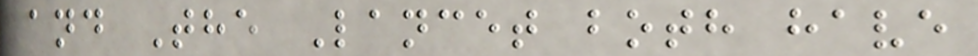and The Lancet both have
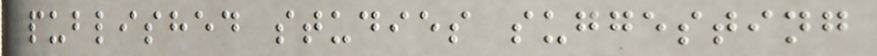published studies suggesting
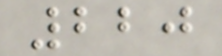220
